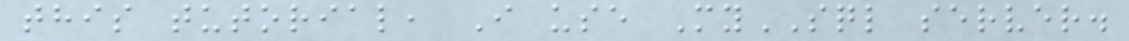this tutorial, I use MySQL server.
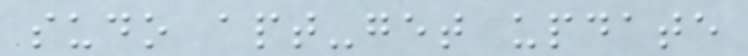sudo apt-get update
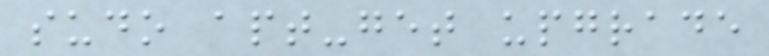sudo apt-get upgrade
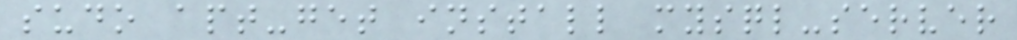sudo apt-get install mysql-server
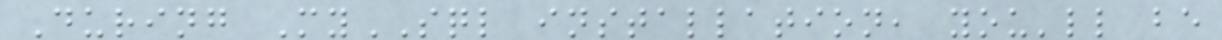During MySQL installation, you'll be
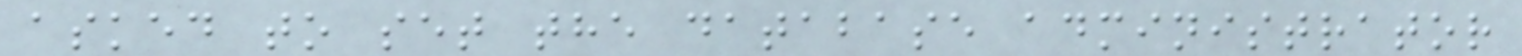asked to set the database administrator
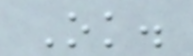Ok.
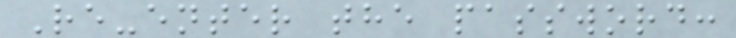Re-enter the password:
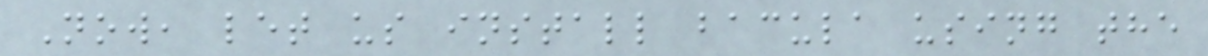Now, let us install bacula using the
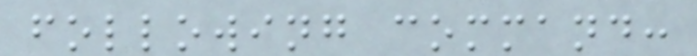following command:
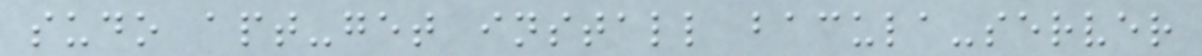sudo apt-get install bacula-server
